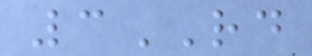3RD
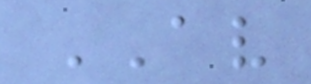AV
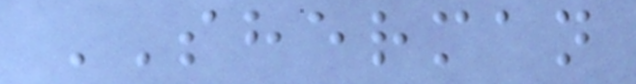SHERMAN
